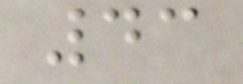43
